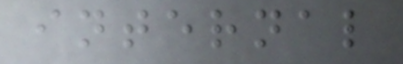internal
